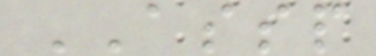ASSP
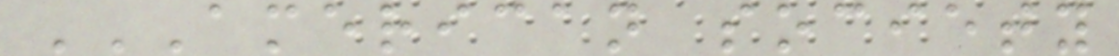AMERICAN SOCIETY
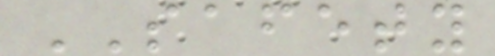SAFETY
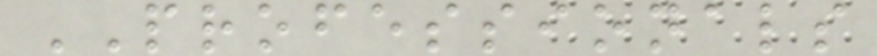PROFESSIONALS
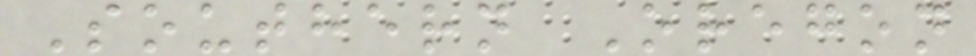Southern Oregon
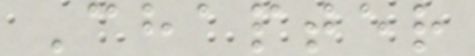Chapter
